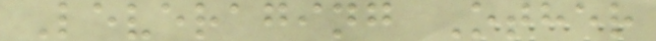Leveraging Other
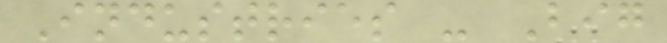Industries - Big
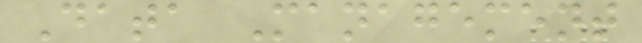Data Management
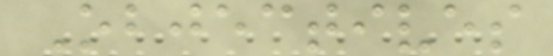Objectives
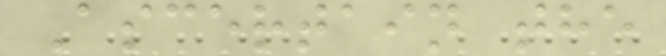Ascertain the
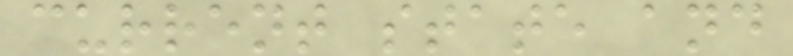current state and
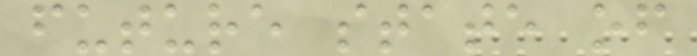future state of
